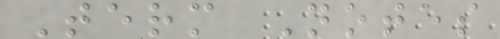Term Notes
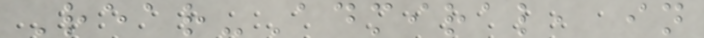Rear-Admiral, in
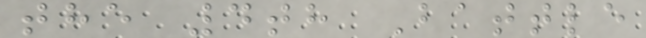the 4th Battle
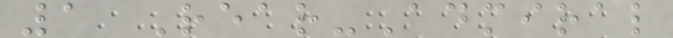1 Rear-Admiral
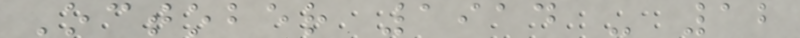October 1914 - 12
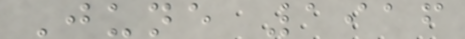June 1916
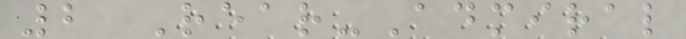2 Rear-Admiral
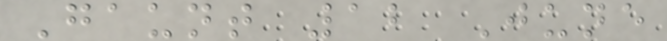Gaunt 12 June
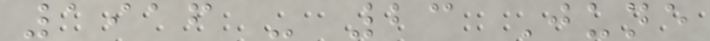1916 - 23 June
